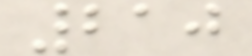210
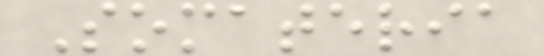Somateria
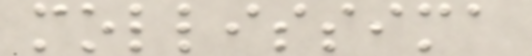mollissima
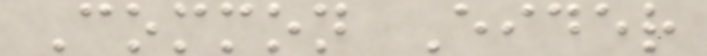Common Eider
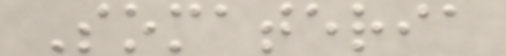Somateria
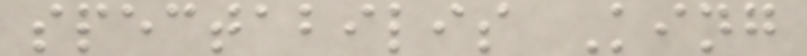spectabilis King
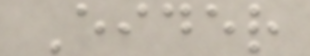Eider
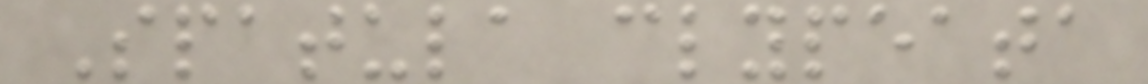Spatula clypeata
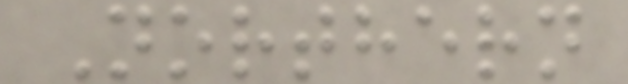Northern
